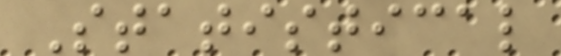Statistical
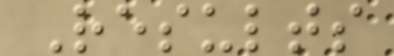Results
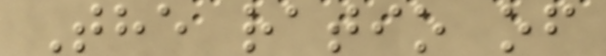The ratio of
